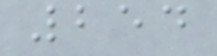254
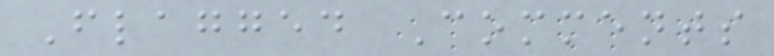Flagged Comments
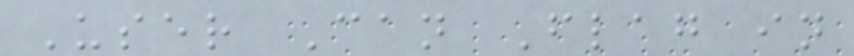User Can Flag in
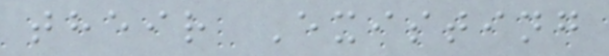their Existing
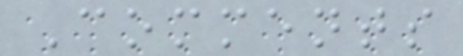Comments
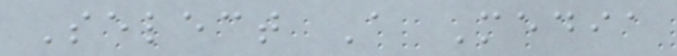Select A Media
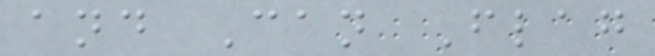and Can Flag
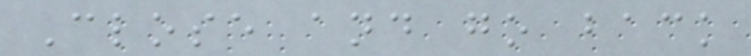Close and go back
